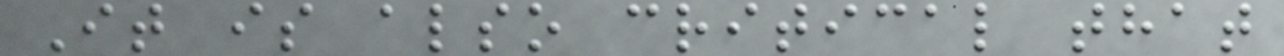It is also critical that
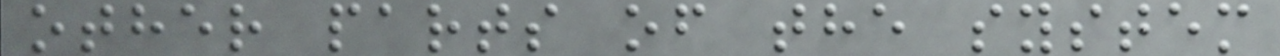other parts of the system
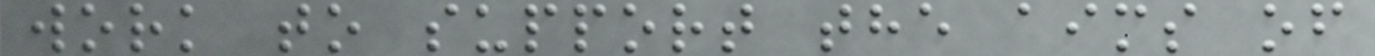work to support the aims of
